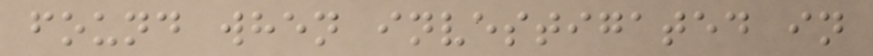found when investigated in
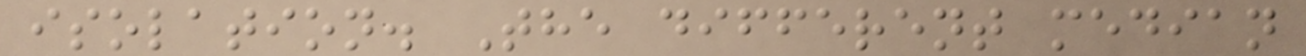isolation. The different median
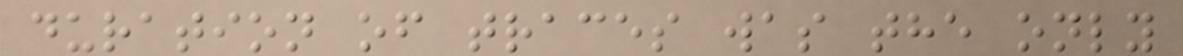duration of traces was the only
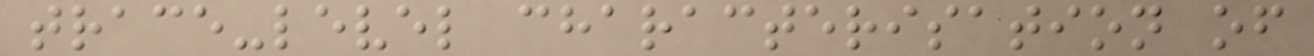trace-level characterisation of
